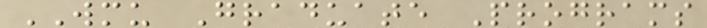WMU Graduate Programs
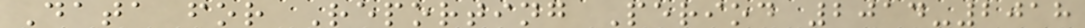Data for Reporting Period 2014-2018
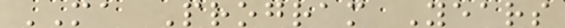MA Program Years
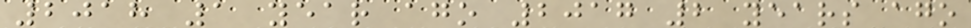2018 1 year ago 2017 2 years ago
